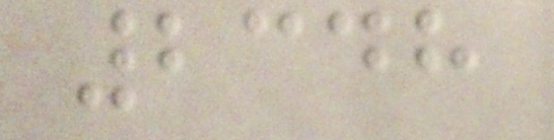2348
